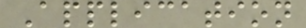Application
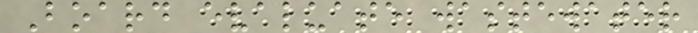Board evaluate wastewater
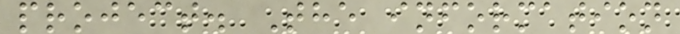project. The information
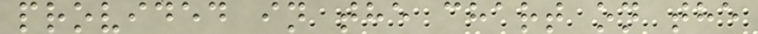provided in the chart on the
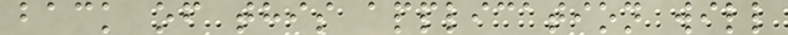back of this application will
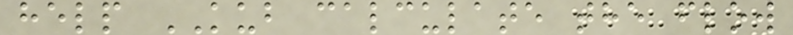help KUB calculate the flow
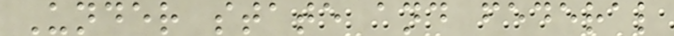Under state and federal
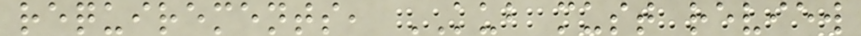requirements, KUB must review
